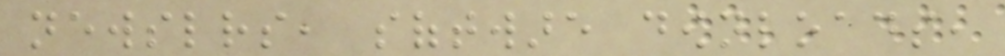newsletters, software downloads,
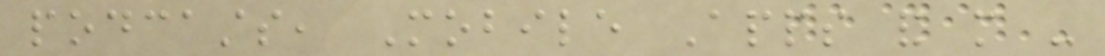podcasts, Mobile Apps and more -
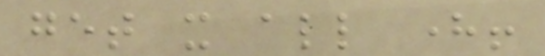get it all here!
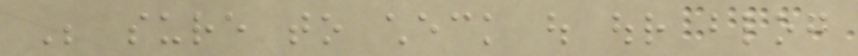Be sure to check out our blog
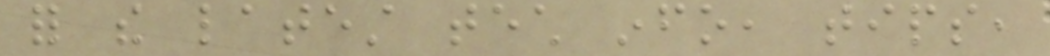for the latest tech info, tips,
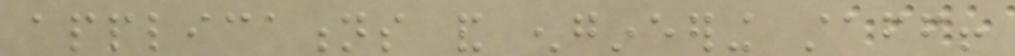applications and engineering staff!
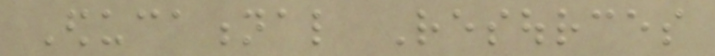Educational Resources
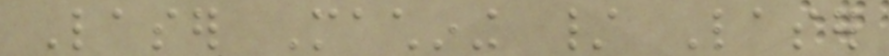Laser Machining / Laser
